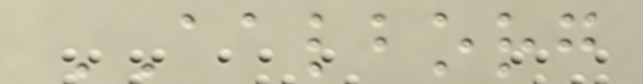AALBORG
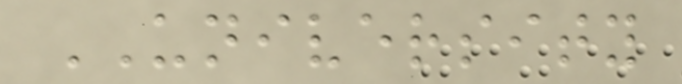UNIVERSITY
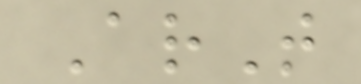ArT
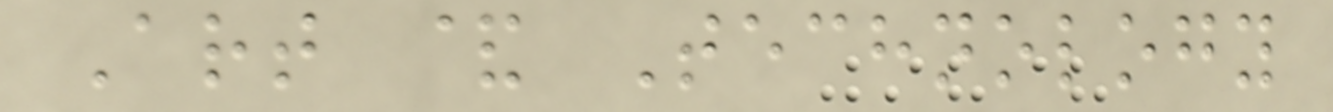Art & Technology
